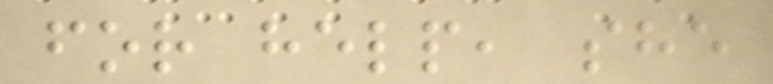for help, she
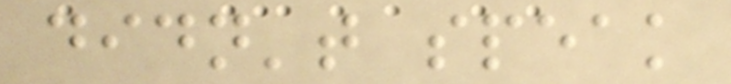didn't speak
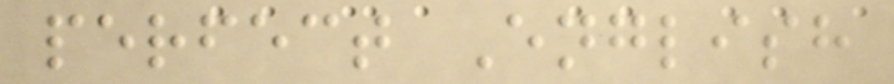perfect English
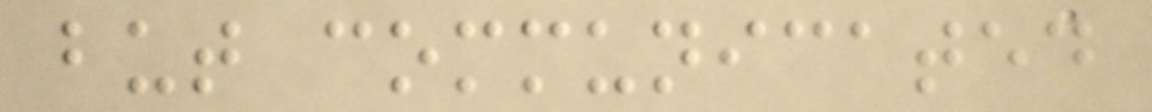but communicated
